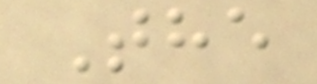The
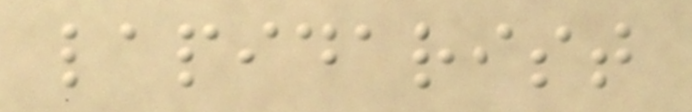lapidarist
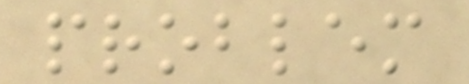problem
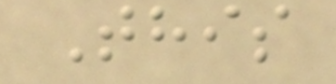This
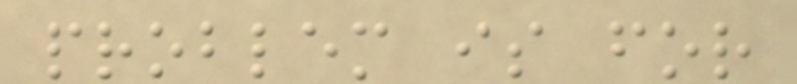problem is for
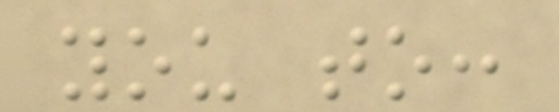you to:
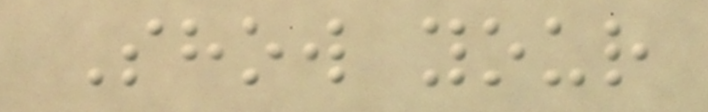Show your
